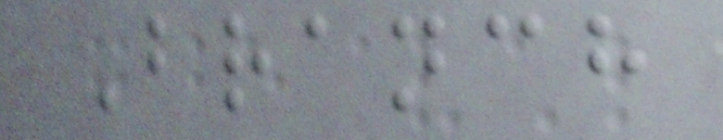Branch
